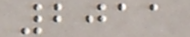2011
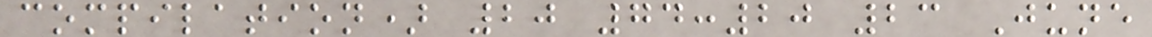compilation) 20 74:20 23 June
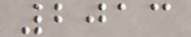2013
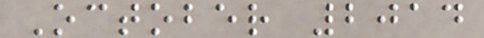October 2014
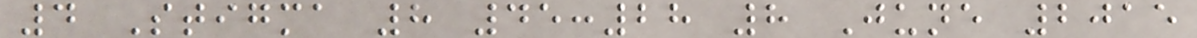4 Stigma 8 45:28 8 June 2015
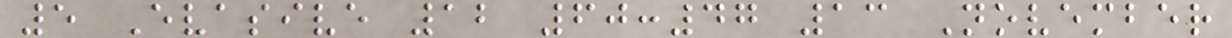5 Evasive 12 60:47 13 November
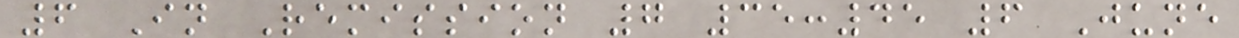6 In Remission 7 35:45 6 June
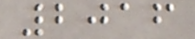2016
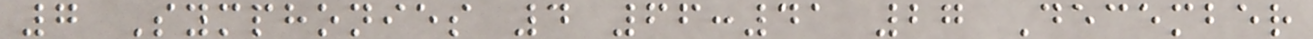7 Symphonies 4 66:41 27 December
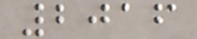2016
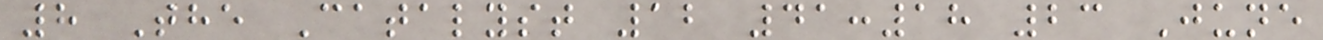8 The Catalyst 12 41:18 23 June
